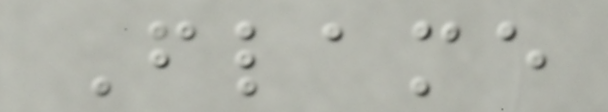Flame
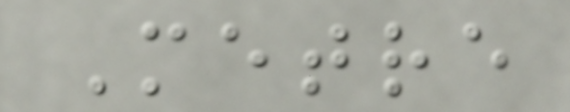Metre
